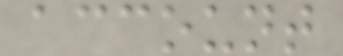account
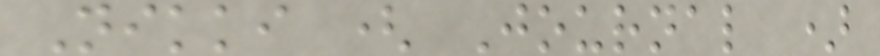Nikki ( Journal )
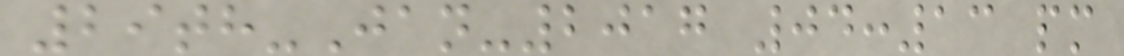29th-Jan-2017 04:13 pm
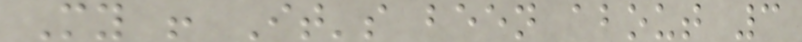My ! It's been about 3
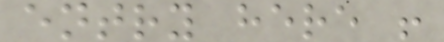entry here !
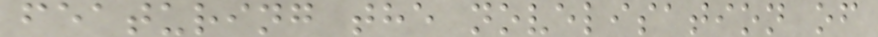featuring the novelisation of
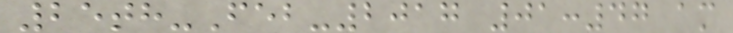25th-Feb-2017 01:47 am
